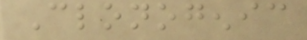Clonogenic
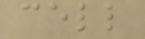cell
